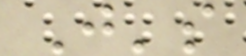J's
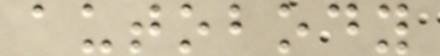autobody
